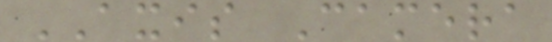AXIS Camera
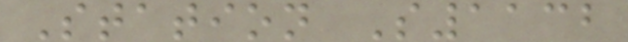Station S1132
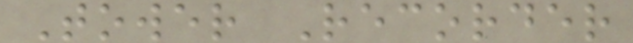Tower Recorder
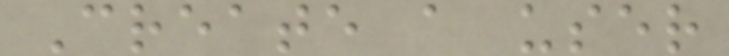Create a user
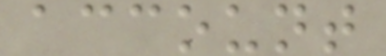account
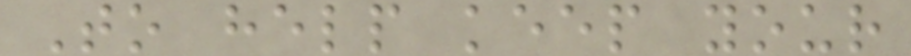To help keep your
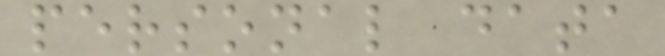personal data
